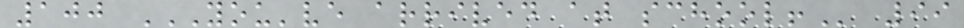100 YOU'VE ARRIVED AT SCHOOL! 99
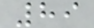89
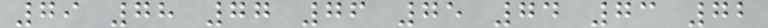79 78 77 76 75 74 73 72
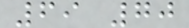69 70
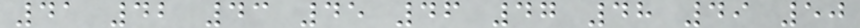41 42 43 45 46 47 48 49 50
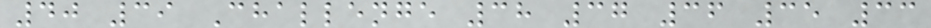40 39 Challenge 38 37 36 35 33
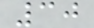30
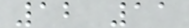12 11
